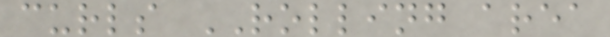curls ROLLING area
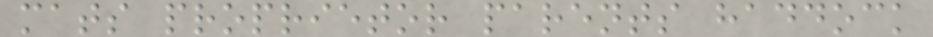mats proprietor parents haddock
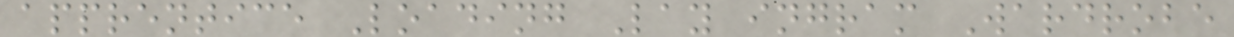apprentice Loading Lay ingram Wardrobe
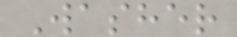Washer
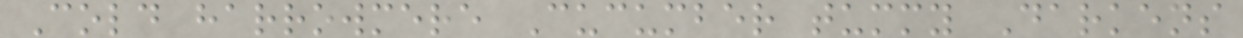Cold harrowmere Cucumber tummy Darkens
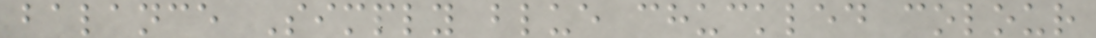balance Simply blue chuckled colour
